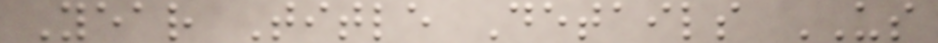Year Title Details US
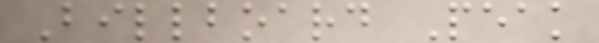Billboard Peak
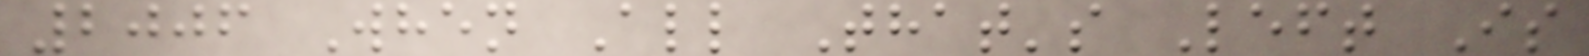2006 When All That's Left Is
